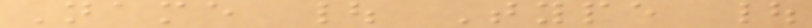Name | Type |
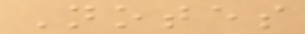Notes
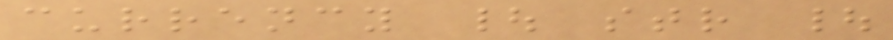currency | str |
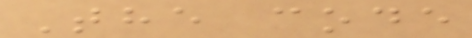The code
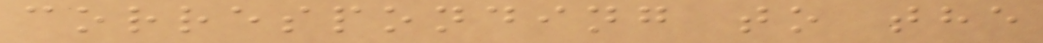corresponding to the
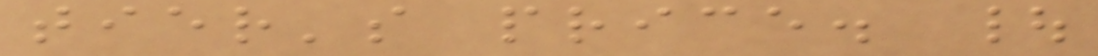tier's price. |
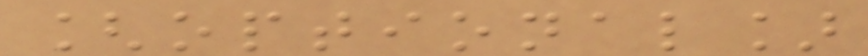[optional]
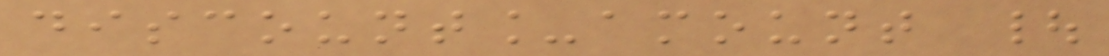discount_amount |
